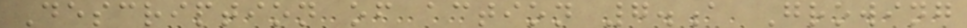Description of action 7.a Growing
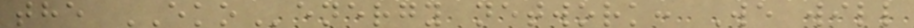the EKOenergy network: We will
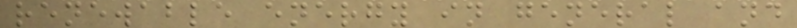renewable energy in general and
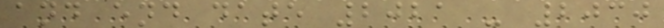and end date 2021 - 2030
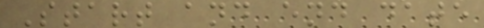Start and end date
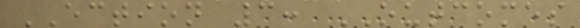ECTION 3: OUTCOMES
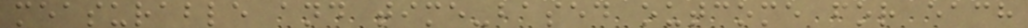measurable and time-based outcome for each
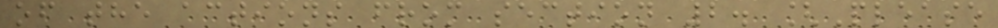of the actions from section 2. [Please
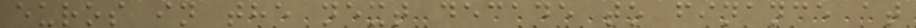euros in the next decade to finance at
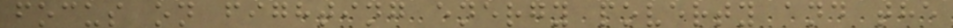focus on fighting energy poverty and the
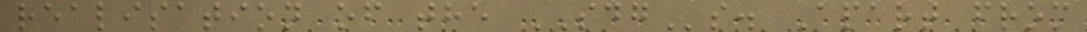realisation of the SDGs. Apart from
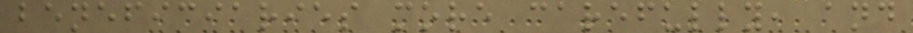beneficiaries more carefully, and
